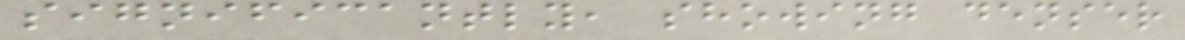significantly, showing denser
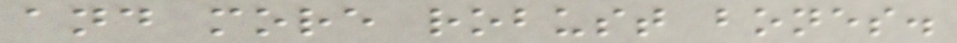and more robust bones.
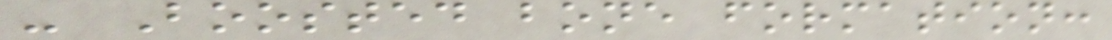- Boosted bone formation:
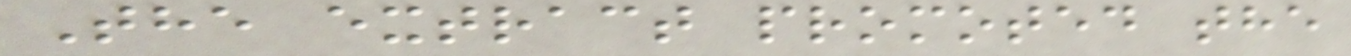The extract promoted the
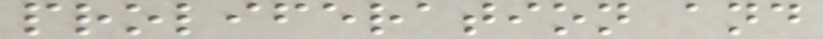proliferation and
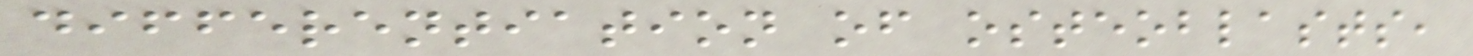differentiation of osteoblasts,
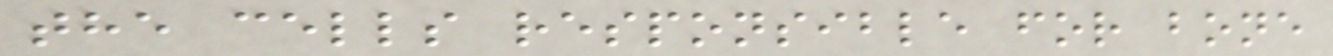the cells responsible for bone
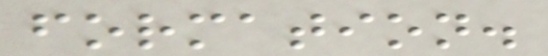formation.
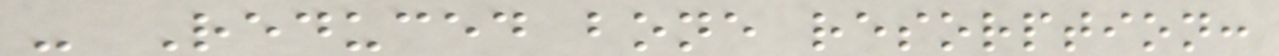- Reduced bone resorption:
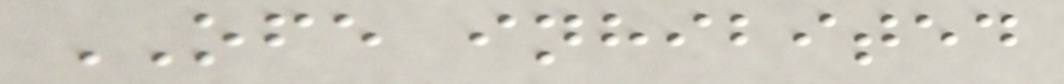OFE inhibited
